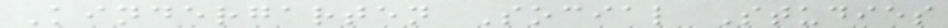Kindergarten Social Studies
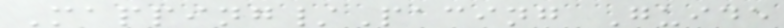Mapping/Pacing Guide
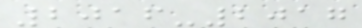2016-2017
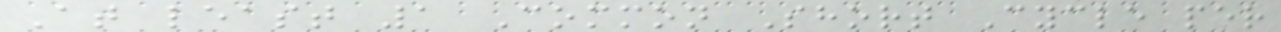At least 1 Common Short Cycle per
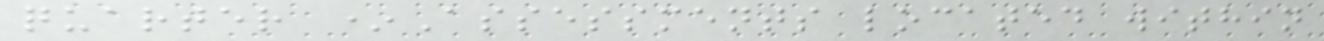quarter *Assessments located within
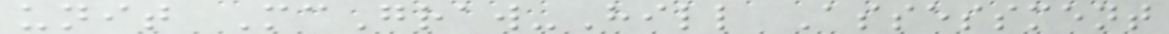unit McGraw-Hill Assessment
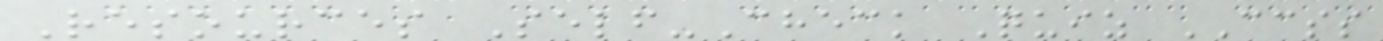Resources Self-Check Quiz CCSS
